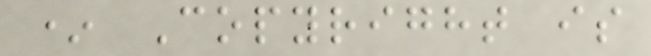* Copyright is
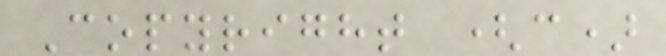Copyright (c)
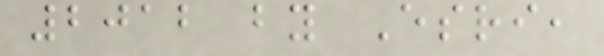2012 by Esri,
